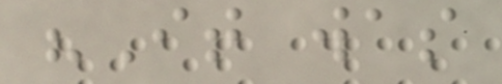"It was
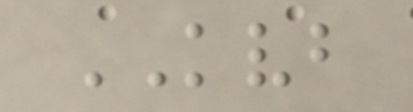KVB
